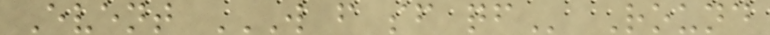Event W F SF QF Round
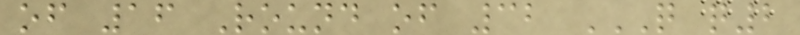of 16 Round of 32 Q Q2
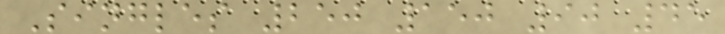Singles 250 150 90 45
